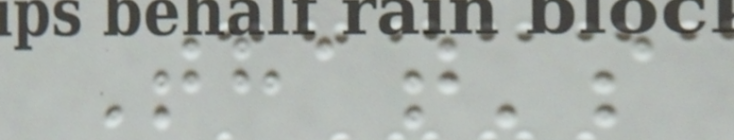That's
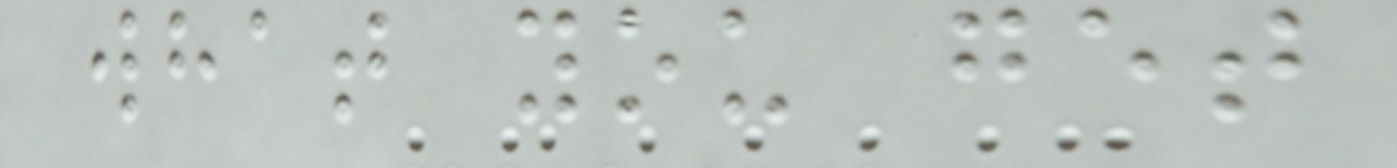what you get
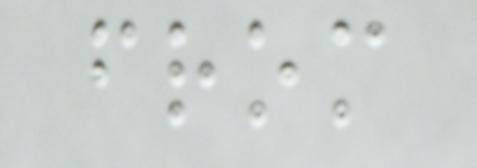from
